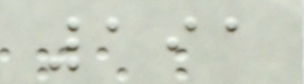191
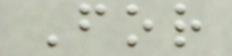For
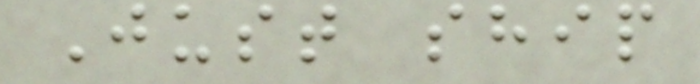Just ship
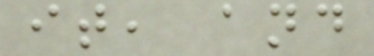it, and
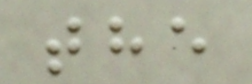the
